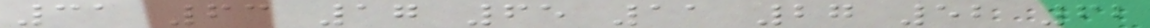31 63 17 65 11 27 52 62
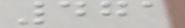471
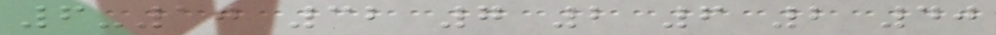6-10 32 7 2 6 2 40
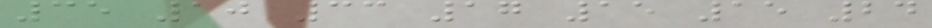35 10 33 17 15 15 24
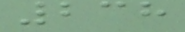238
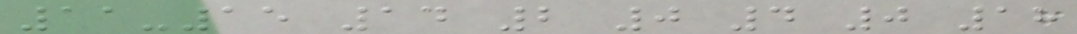11-15 14 2 0 4 0 18
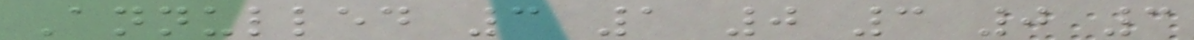Annulled 3 1 0 3 0 3
